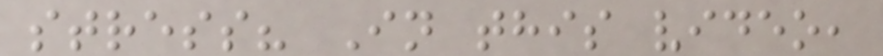stress? In this video,
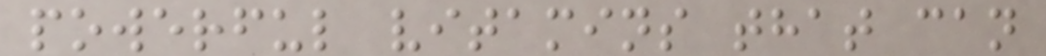powerful vitamins that can
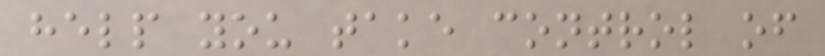help you take control of
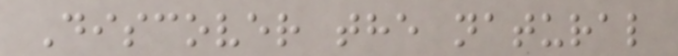Discover the natural
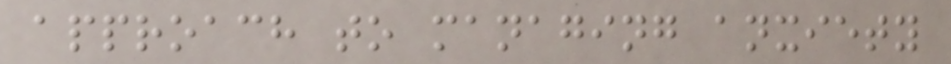approach to managing anxiety
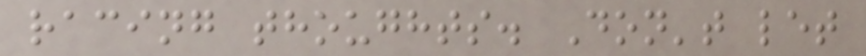racing thoughts. Don't let
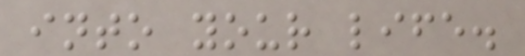into your life.
